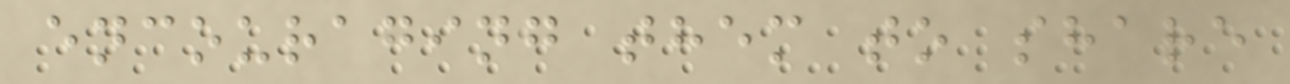encouraging them to share
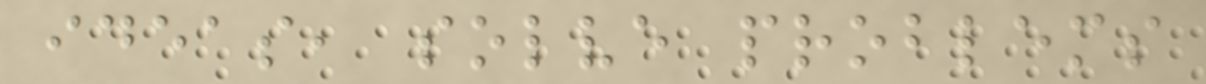ideas, solve problems
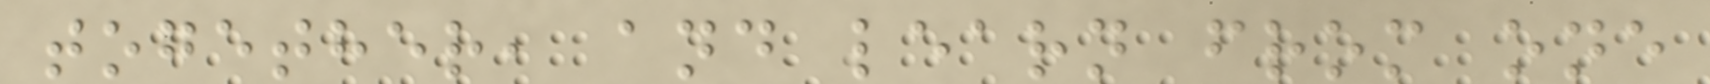together, and learn from one
